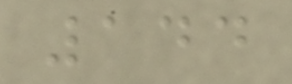144
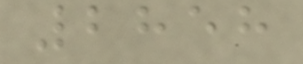2858
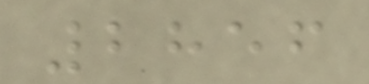2856
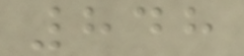848
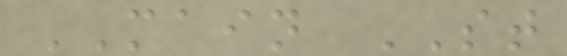MAIN ST
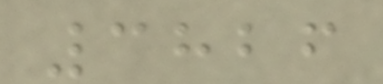3826
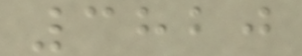3820
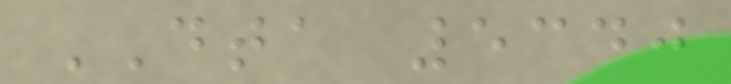DTA 5340
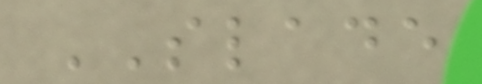SLADE
